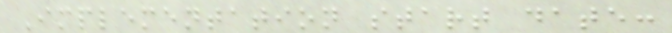Implementation start date:
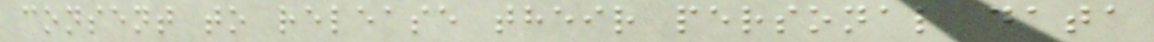consent to release their personal data
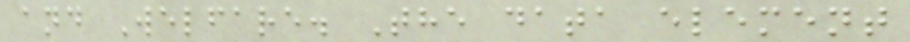and Welfare. The data element
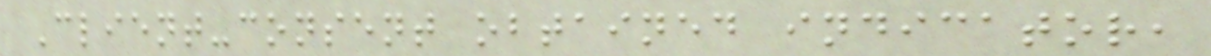Client-consent obtained indicator,
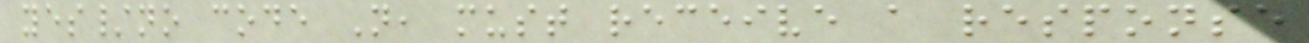yes/no code N, must receive a response
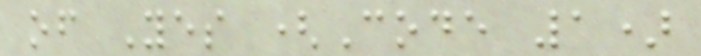of Yes (Code 1)
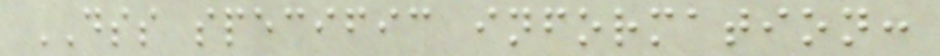DSS specific information:
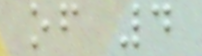of 4
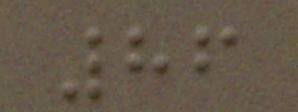86
